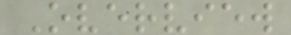Overview
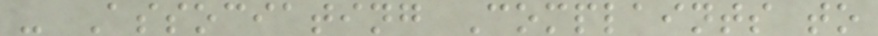- Associating Complaints to
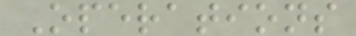Operations
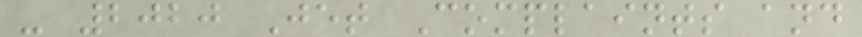- 2020 Jet Complaints and
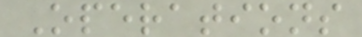Operations
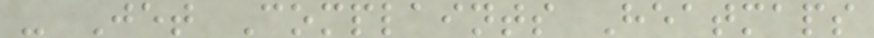- Jet Complaints Heatmaps
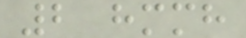2 hmmh
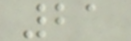21
